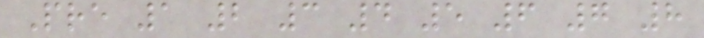Pre 1 2 3 4 5 6 7 8
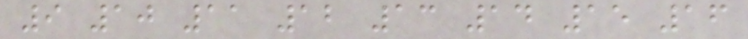9 10 11 12 13 14 15 16
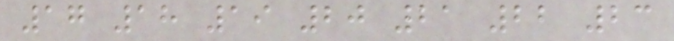17 18 19 20 21 22 23
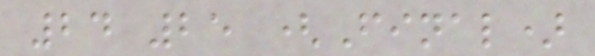24 25 (Final)
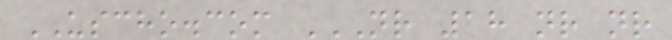USCHO.com NR 18 NR NR
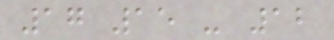17 15 - 12
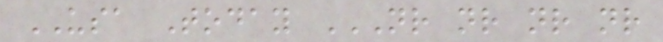USA Today NR NR NR NR
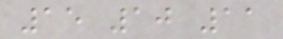15 10 11
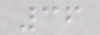36
